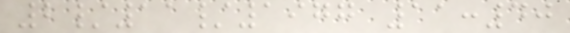2/11/1977 11:40
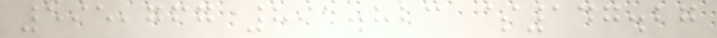595,767 891.823 $147.27
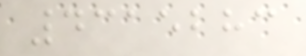4315283
